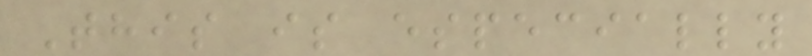This is especially
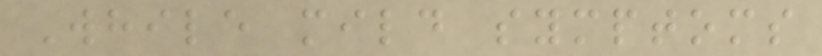While mild symptoms
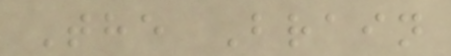The Brain
